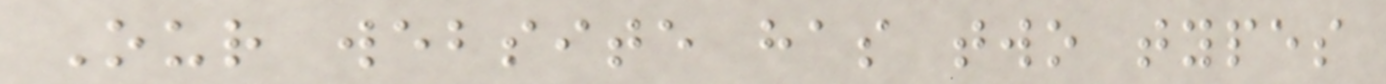Our website has two types
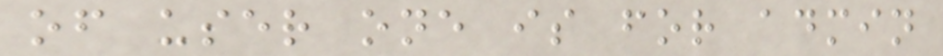of user one is for admin
